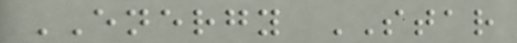ENERGY STAR
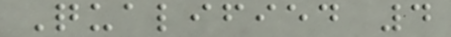Qualified 4
